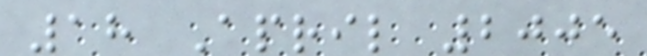18 April 2005
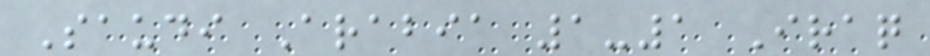Saudi Arabia 1-1 Iraq
